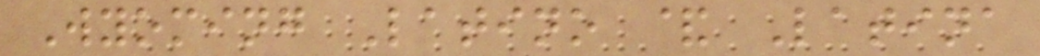Wyoming Latino & Latina
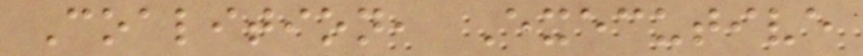Coalition, Executive
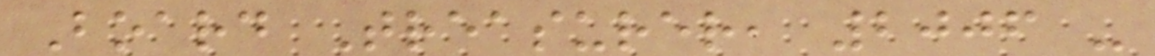Board Treasurer, 2006 -
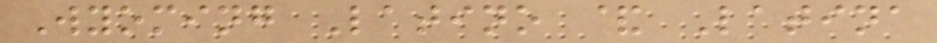Wyoming Latino & Latina
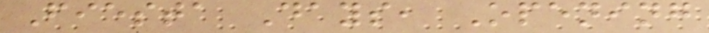Fiesta Days, Opening
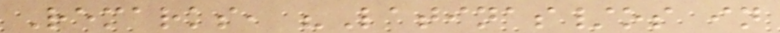Remarks, "Latinas/os in
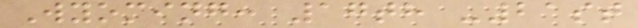Wyoming: 17th -21st
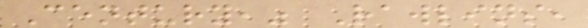Century," Rawlins,
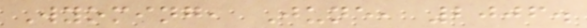Wyoming, June, 2006.
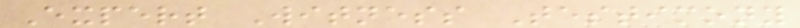Expert Witness Testimony
